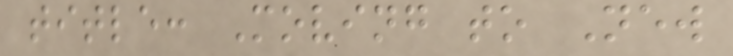title: Moving to New
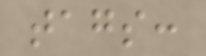tags:
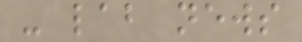- lab news
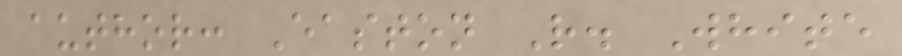author: Easton R. White
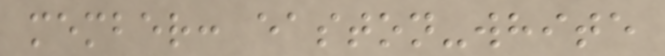member: easton-white
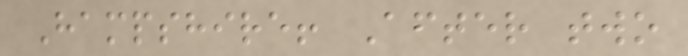Hampshire! After two
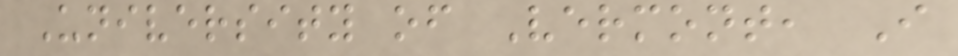University of Vermont, I
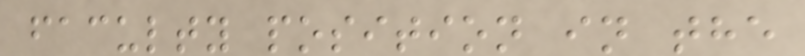faculty position in the
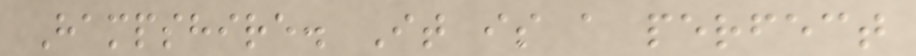Hampshire. It is a perfect
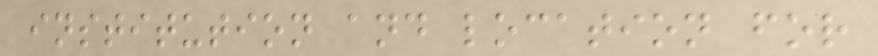institution and location for
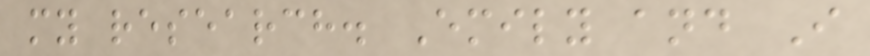my research. Emily and I
